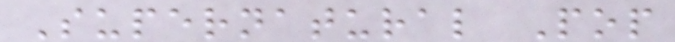Supernatural Pop
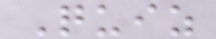Quiz
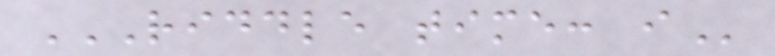RIDDLE TIME: I
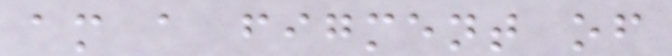am a figment of
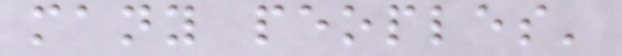many peoples'
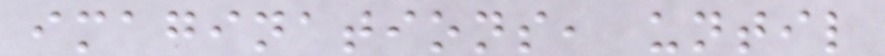imaginations, until
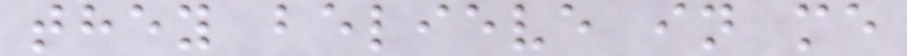they believe in me
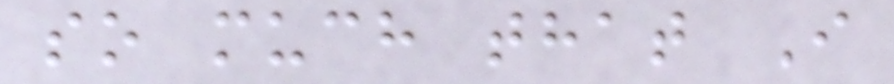so much that I
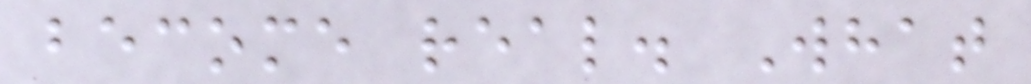become real. What
